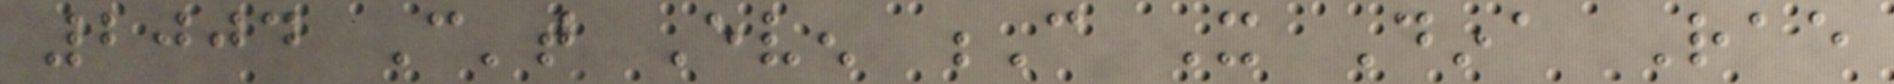2004 Can't Even C It Dina Rae
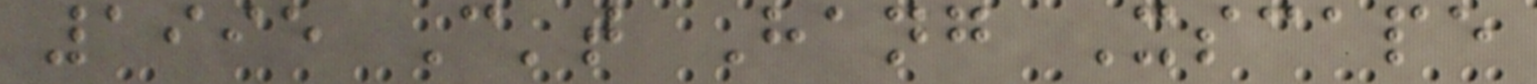1995 Can't Hang Xscape
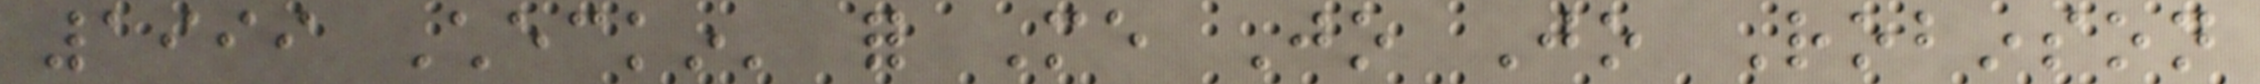1999 Checkin' for Me Jo Jo Robinson
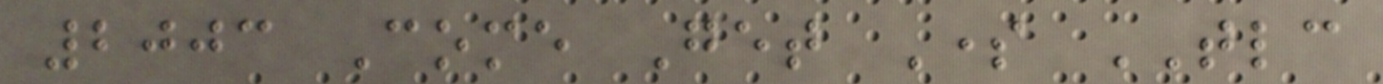2003 Come Get Some TLC
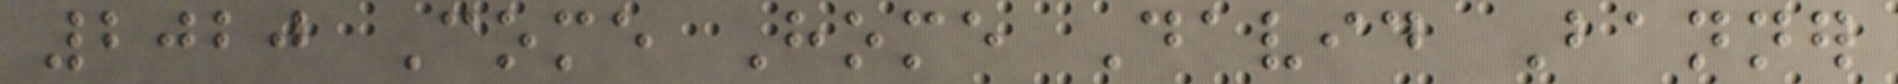2020 Come Home David Banner
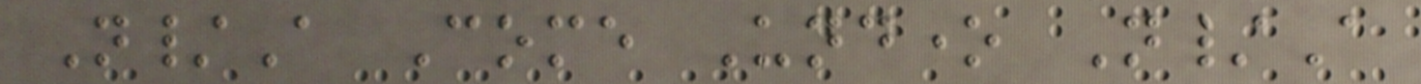N/A Come Undone N/A
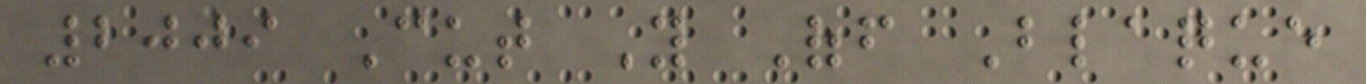2009 Cut You Off Blaque
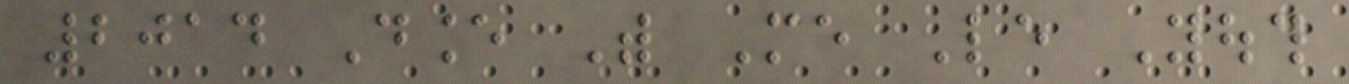2014 Dance With Me Le Youth
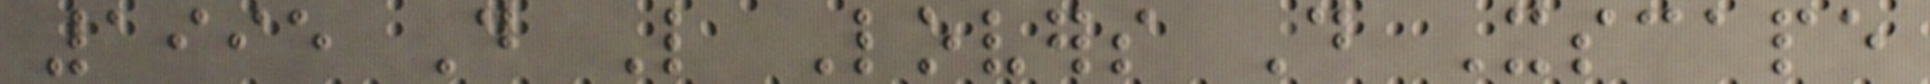1995 Do Like Lovers Do Xscape
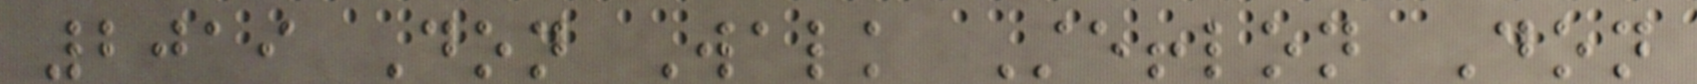2019 Don Walk Stefflon Don
